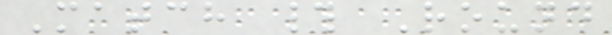Match # Round
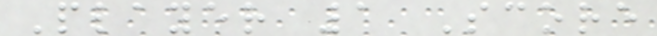Player 1 Score
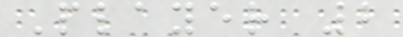Player 2
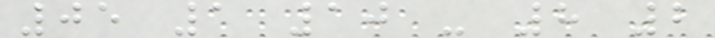05 1 10 - 8 2
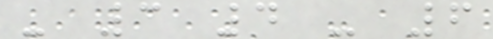- 3 4 - 6
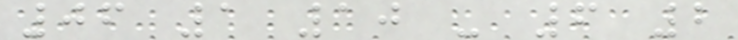06 1 10 - 6 2
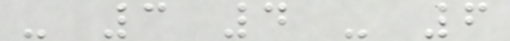- 3 4 - 6
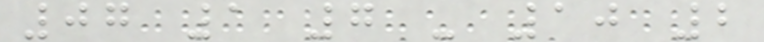07 1 7 - 10 2
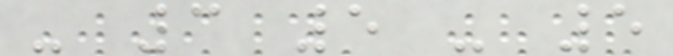- 3 5 - 5
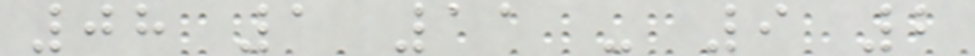08 1 11 - 9 2
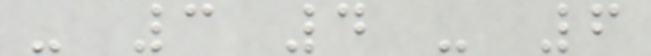- 3 4 - 6
